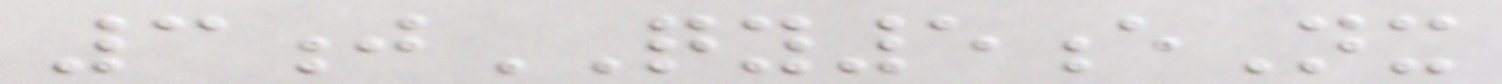3jQY5eNx
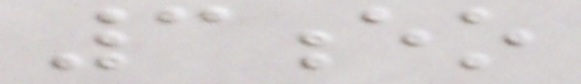3eo
